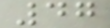47
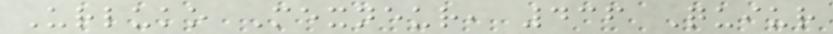Urluko Mexneur, 436 Quiur
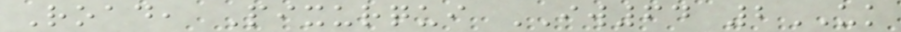Road, Pixurqui IW64 2UK
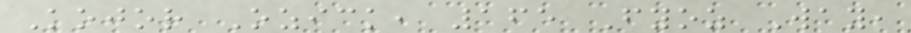Kojor Ozick, 165 Fyoz Way,
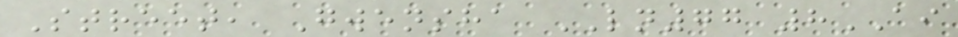Street, Gwensha LN77 8AI
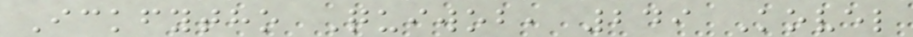Ickfytho Quiwob, 249 Kovel
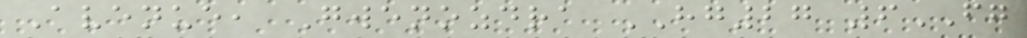Avenue, Gwenozdra HG27 6FG
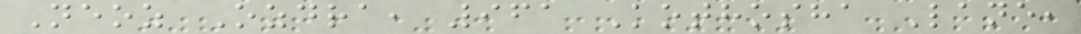Neoz Ozdra, 961 Kothosha Lane,
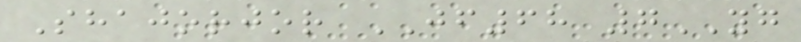Shajorjor JF68 7YG
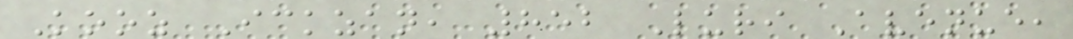Kooz Ickzan, 852 Luri Avenue,
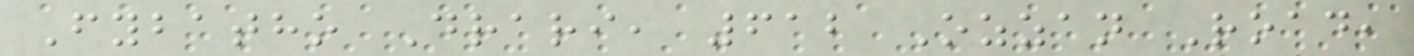Fybatho Drari, 612 Ozzan Road,
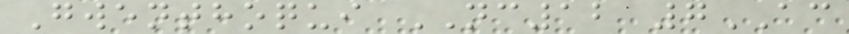Gwenthoqui NC12 7AC
